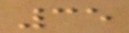35
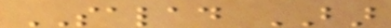SALAD BAR
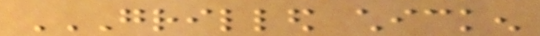GRILLED CHICKEN
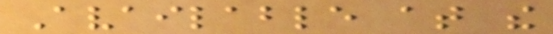Available at the
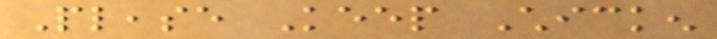Please Keep Chicken
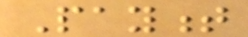Payment
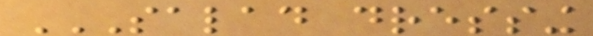SALAD DRESSING
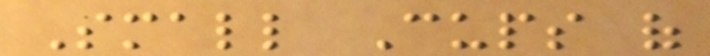Small Cups of
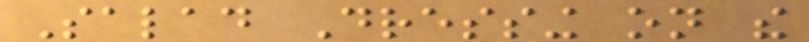Salad Dressing on the
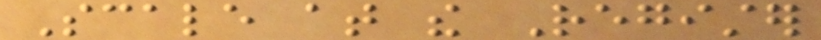Scale at the Register
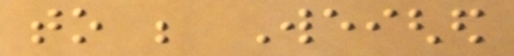to be Weighed
